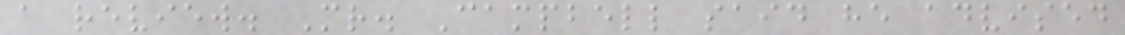a review. Mr. Campbell said he advised
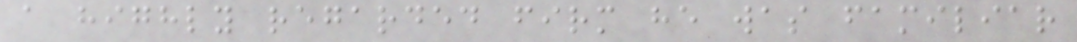a highly regarded firm he was familiar
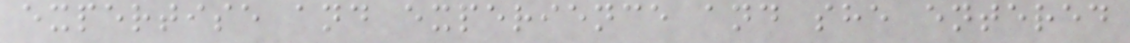expertise and experience and she entered
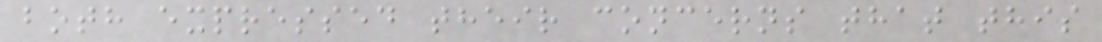both expressed their concerns that this
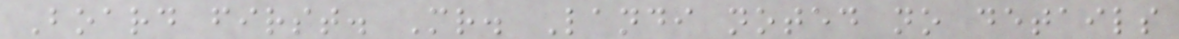Board first. Mr. Landi noted no details
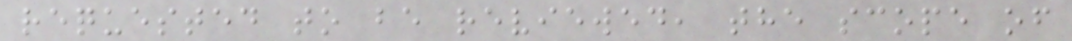requested to be reviewed, the scope of
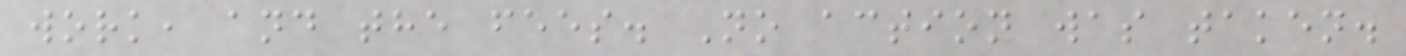work, and the fees. No action was taken.
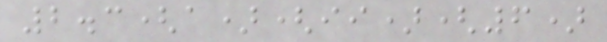2.3(a)(ii)(6)
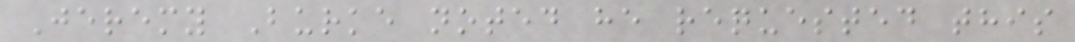Jeremy Burke noted he requested this
